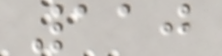110
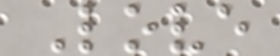Love
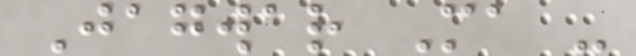Jagwar Ma -
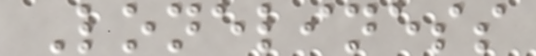Loneliness
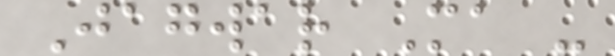Jagwar Ma -
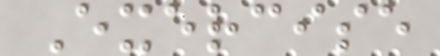Exercise
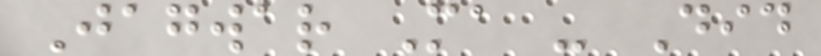Jagwar Ma - Did
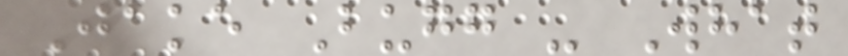Jake Bugg - What
